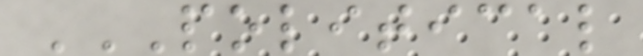POLITICAL
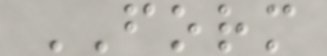FORM
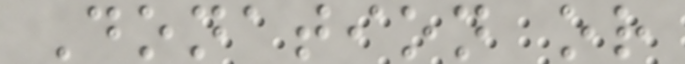Donation or
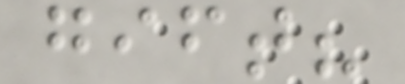gift?
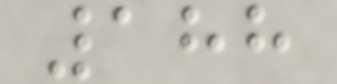188
